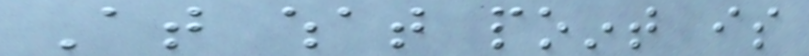At what point is
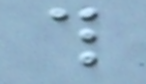this
